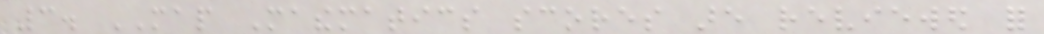3. MAP Mathematics scores are reviewed for
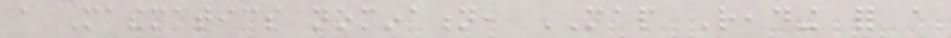a Mathematics nomination, MAP Reading for a
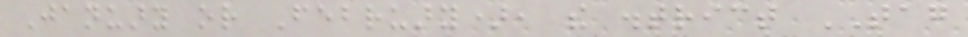January or February), the district TAG
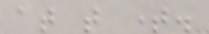at that time.
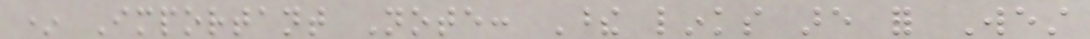* Important Note: These links are for West
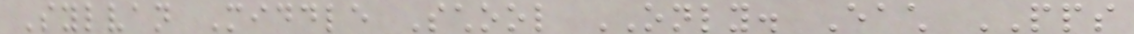Sylvan Middle School ONLY. Each PPS
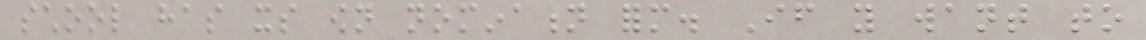school has its own nomination form. If you want to
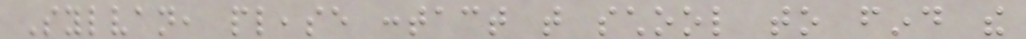Sylvan, please contact that school to find the
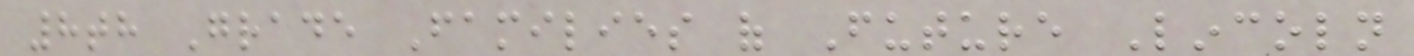8th Grade Families of Future Lincoln
